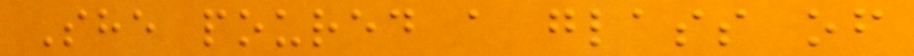She poured a glass of
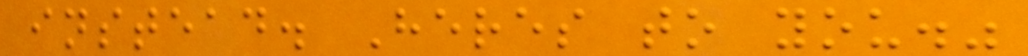instead. Heres to you."
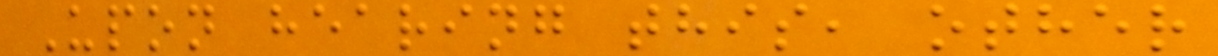Upon hearing this, other
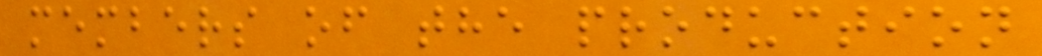members of the production
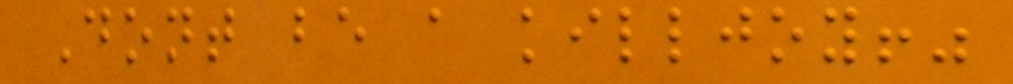Dont be a killjoy!"
